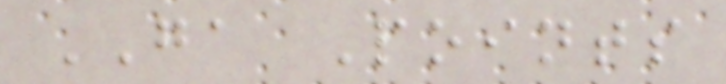GA Points
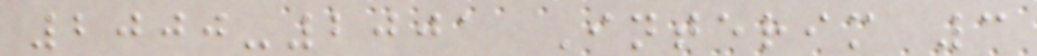2000-2001 Interim 3
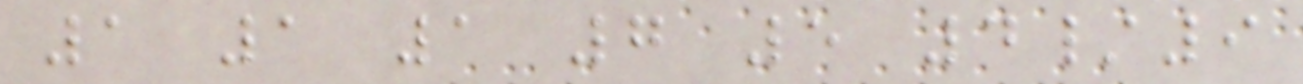1 1 1 7 5 4/9
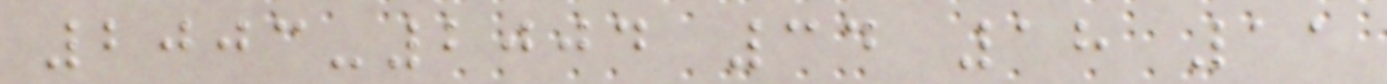2003-2004 34 18 11
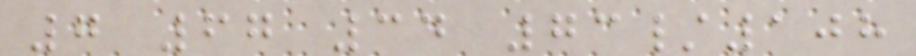7 67 34 73/108
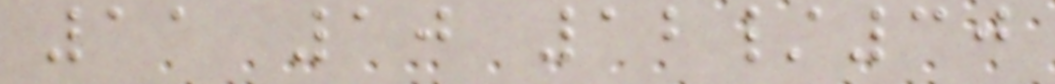11 10 12/30
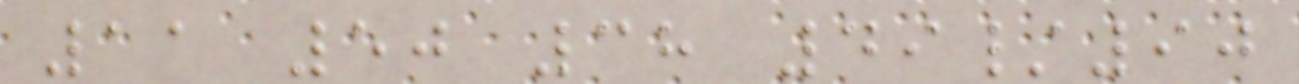11 50 38 49/90
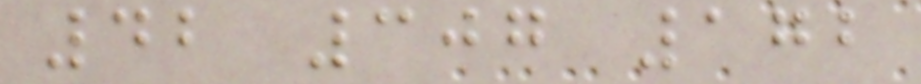42 307 172
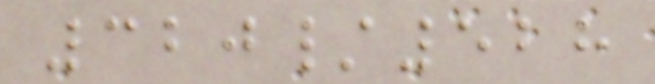320/528
